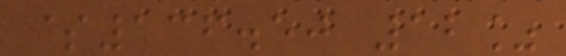$136.50 12%
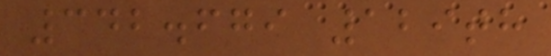342.679 129th
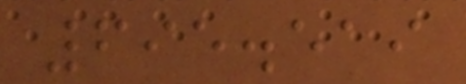695.519
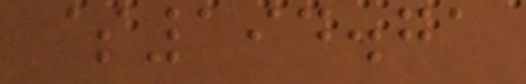$194.71
